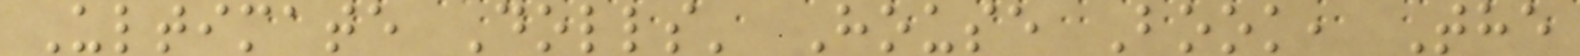Ultimate Dolls' House Book, The
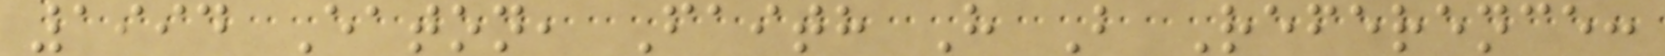1994 Eaton, Faith H B Reference:
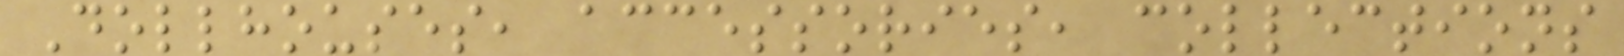Dollhouses, accessories, collections
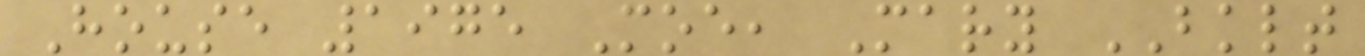House 1975 Moe, Mary BKLT
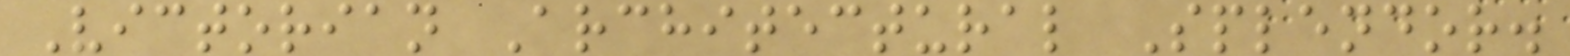Victorian Architectural Splendor.
